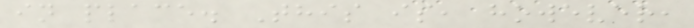in place. This is, however,
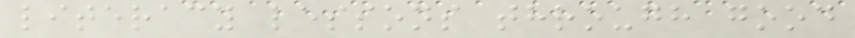literacy lessons through good
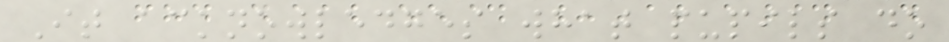It acknowledges what pupils do
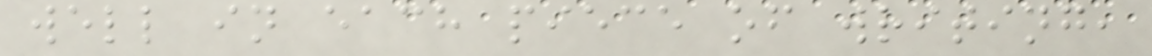well in each piece of writing,
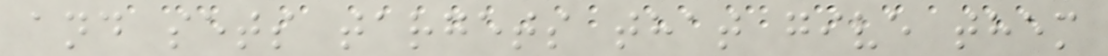and sets targets that give them
